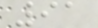91
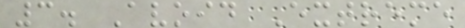3. Avoid Extreme
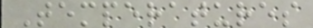Temperatures
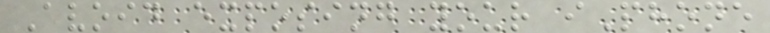Avoid exposing your iPhone
